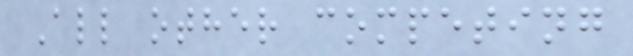All other competing
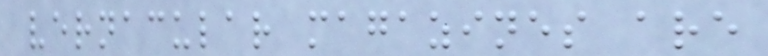vernacular magazines are
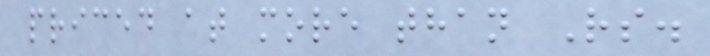priced at more than Rs.
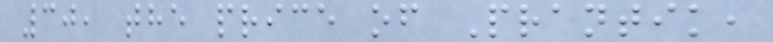30, the price of Prantik,
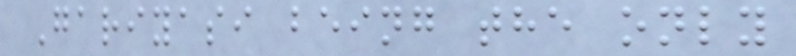Gariyasi being the only
